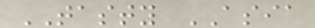TASTY ASIA
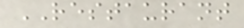RESTAURANT
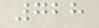728
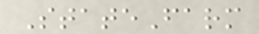StateFarm
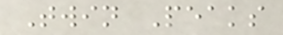Twin Peaks
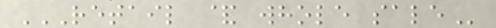RETAIL & WHOLE SALE
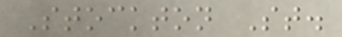Stockton St.
